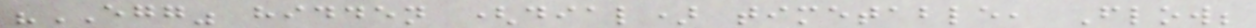"EGG" hidden (dial) timetable, Flow;
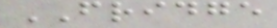FRIDGE
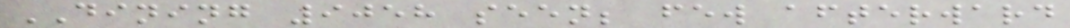DINING 9058 seen; few afterward
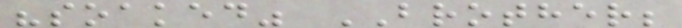"soaked" BROTHER;
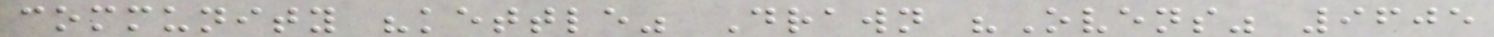community "kettle" Drawn "Ovens" 9605
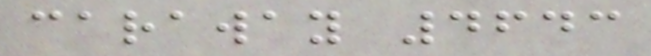caraway 4643
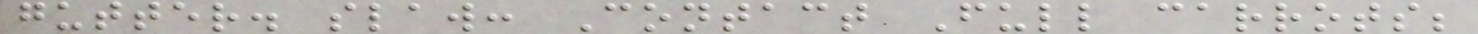gutter. slaw: Contact Full carrots;
